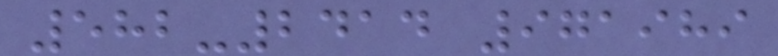582-2414 971989
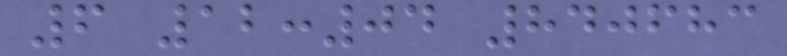6 12:04 840683
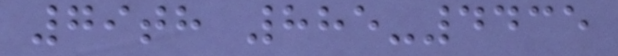79th 885-4435
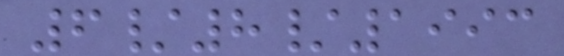6/8/1993
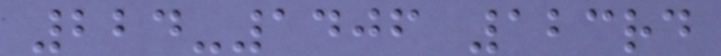224-1406 123rd
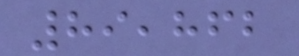89,862
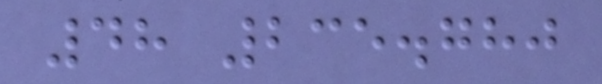48 235.780
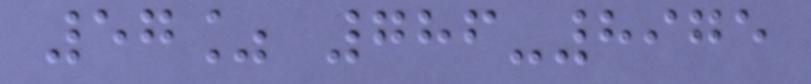57% 786-8975
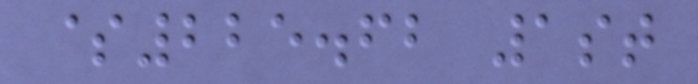$225.62 1st
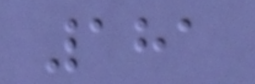181
